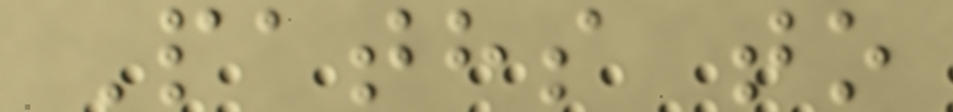Paths to
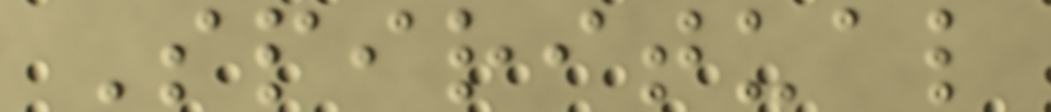Spiritual
